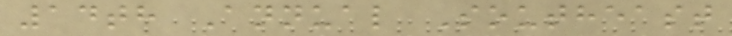14th Annual Southeast
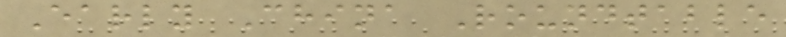Early China Roundtable
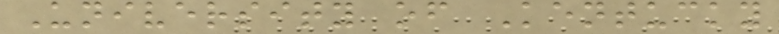University of Kentucky
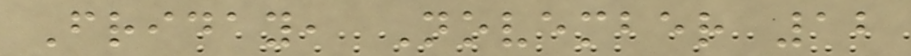Friday, November 12
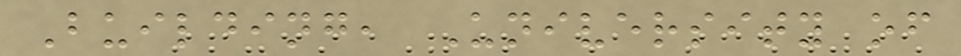Building, University of
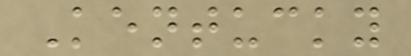Kentucky
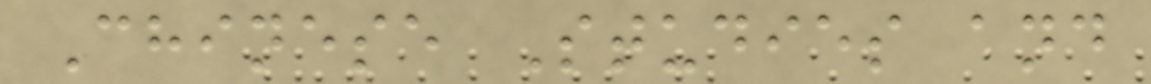Chinese Studies and
